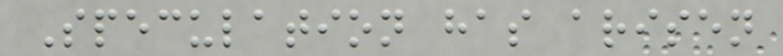Speculation has arisen
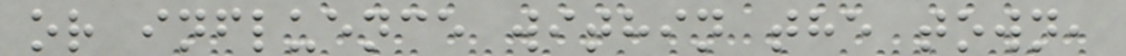or influence within the town,
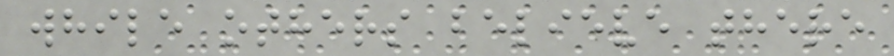while others believe there
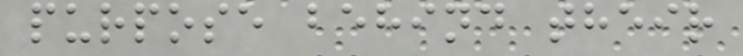purpose behind their
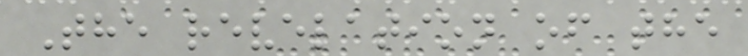The revelation of the
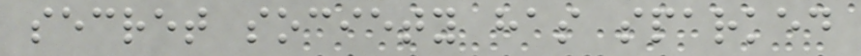secret society has sparked
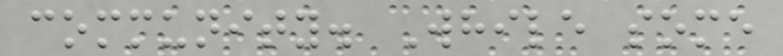community. While some
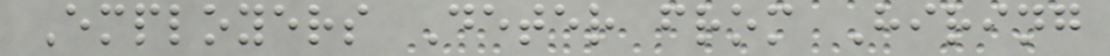Employers Deter from Hiring
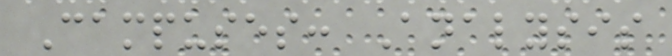Campuses: Analysis
